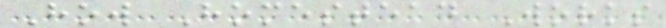How Homestead Works
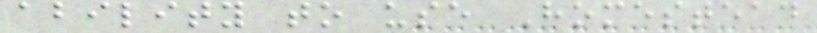ability to use Homestead
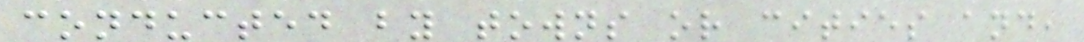conducted by towns or cities and,
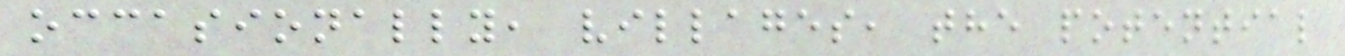occasionally, villages, the potential
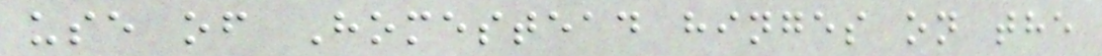use of Homestead hinges on the
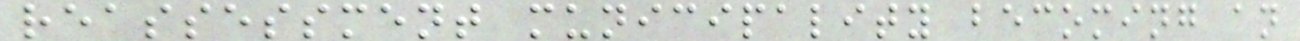reassessment municipality becoming an
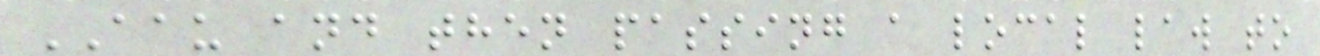AAU and then passing a local law to
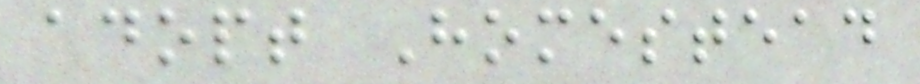adopt Homestead
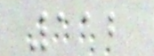112
